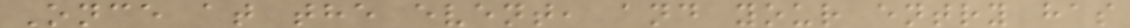Once at the event, and your entry has
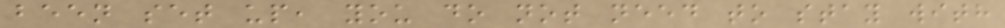been set up, you do not need to stay with
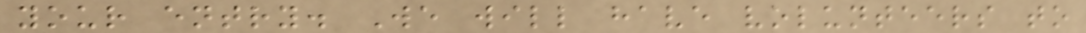your entry. We will have volunteers to
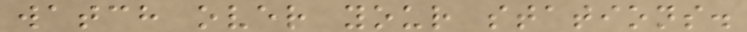watch over your stations.
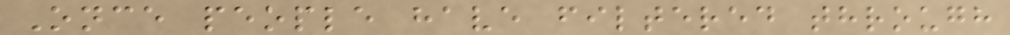Once people have filtered through
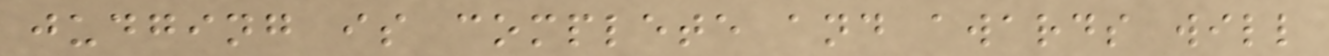judging is complete and awards will
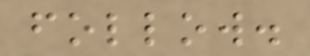follow.
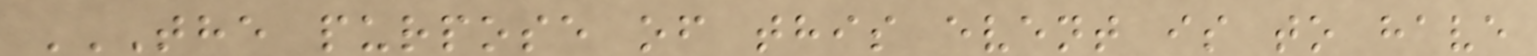THE PURPOSE OF THIS EVENT IS TO HAVE
